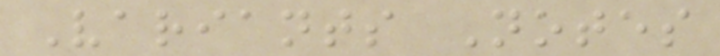Variants Notes
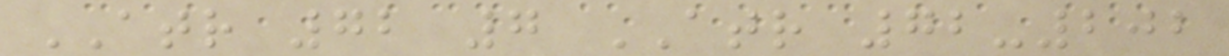ATR 72 7 ATR 72-202
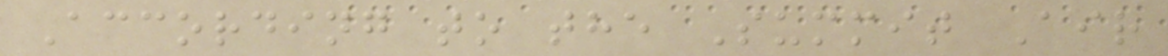According to the Summit Air
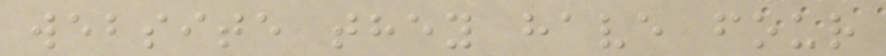website they have four
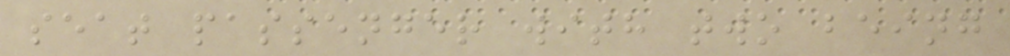seat passenger with two being
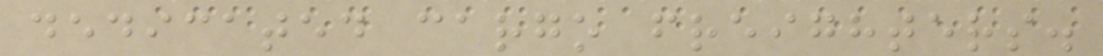dedicated cargo freighters.
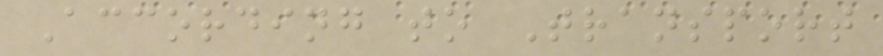According to Transport
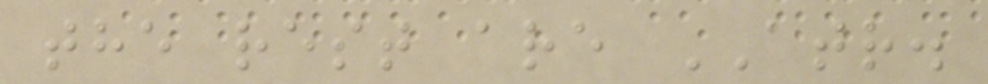the rest are ATR.
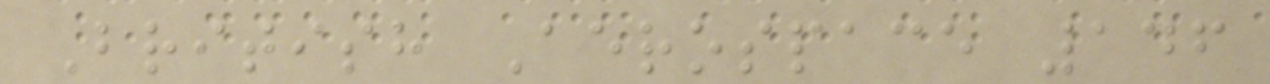British Aerospace 146
